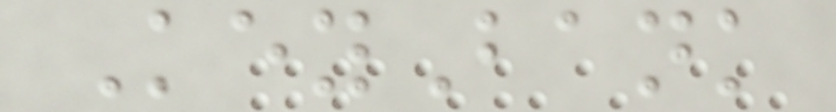KeyBank
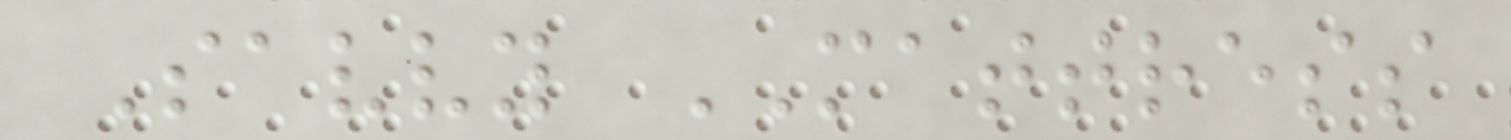Savvy MATTRESS
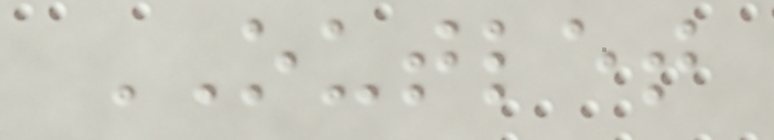OUTLET
